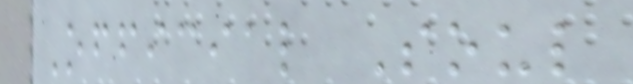Official Soul
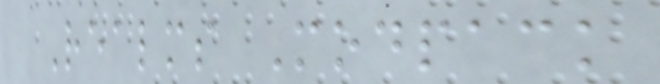Realms Modpack
